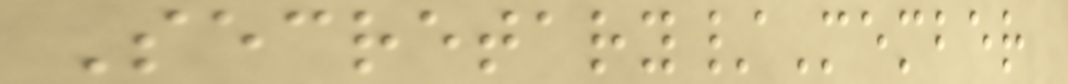Secretary/Member
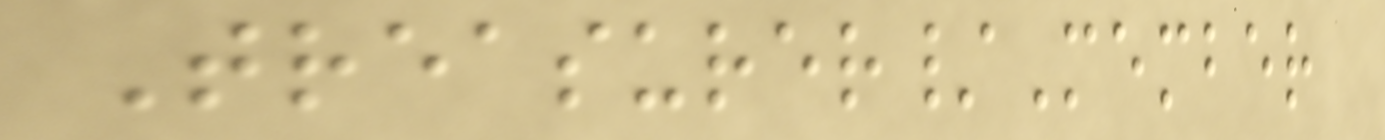Treasurer/Member
